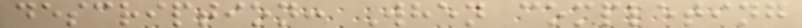description: When completing
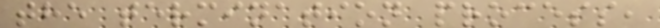the termination process,
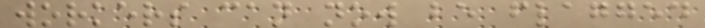workers can now be flagged
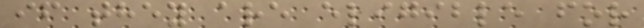if they are eligible for
